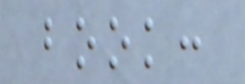book:
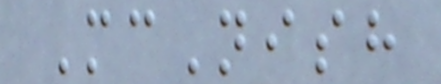McNish
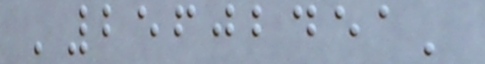'25602451'
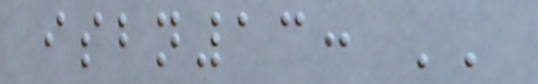isbn13: ''
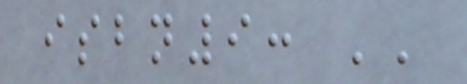isbn9: ''
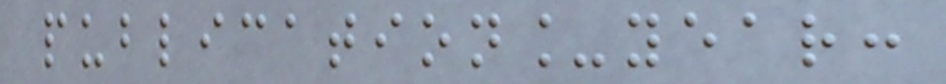publication_year:
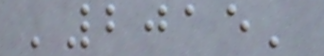'2015'
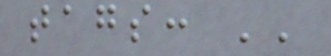tags: ''
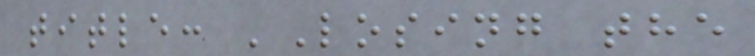title: 'Losing the
